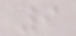9
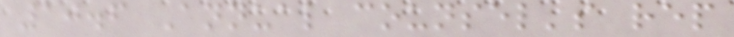10.6 Annual counsel's rep
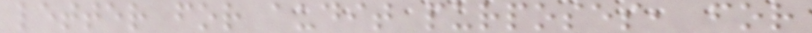letter for audit purposes, for
